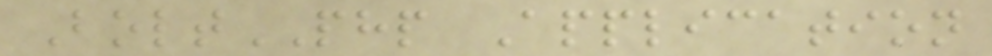BoltPHP Application
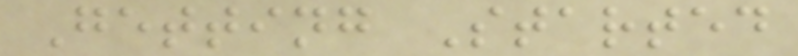Getting Started
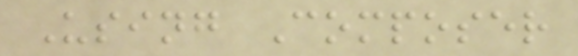Using Composer
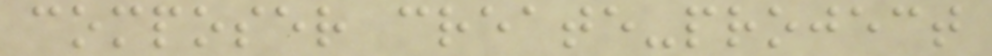composer create-project
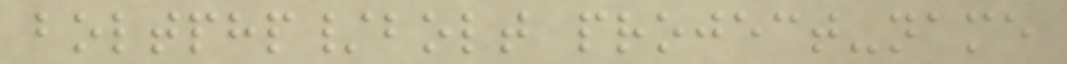boltphp/bolt project-name
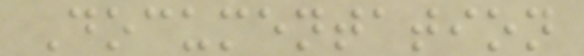Documentation
